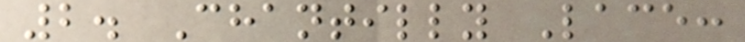2. Chantilly Lace:
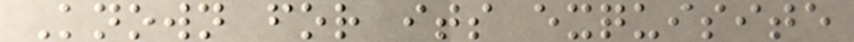Known for its exquisite
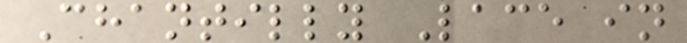Chantilly Lace in
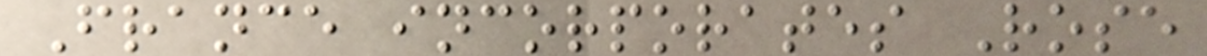France incorporates Rose
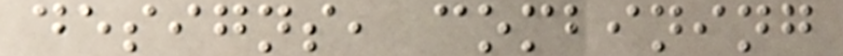designs, combining
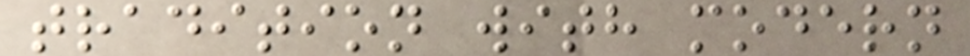tradition with modern
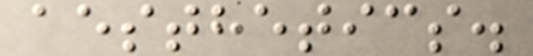aesthetics.
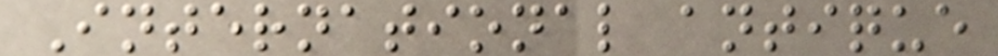International antique
